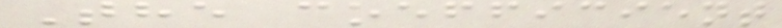The coefficient
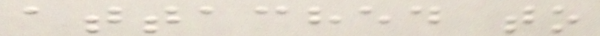attached to
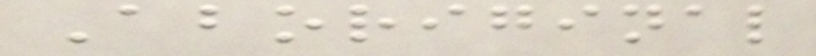Aboriginal
